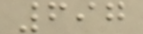697
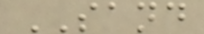SAND
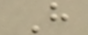H
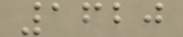1620
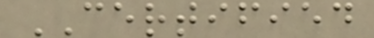CERTIFIED
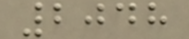2048
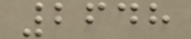2648
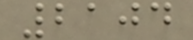2104
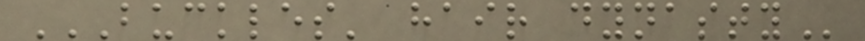BUCKLES' HAIR DYNASTY
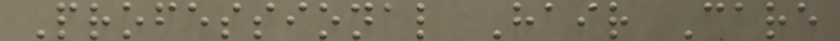Professional Hair Care
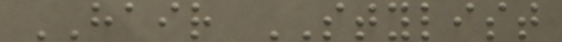HAIR STYLIST
